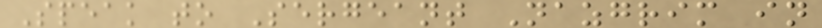Speak to Sergeant Nazgrim in
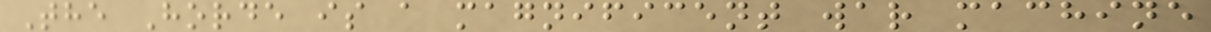The Horde is a magnificent war machine
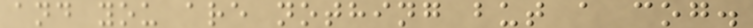and you are nothing but a cog.
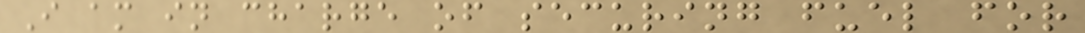I am in charge of securing fuel for
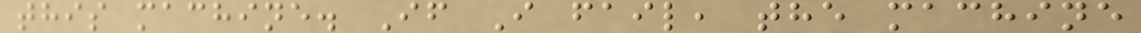this machine. If I fail, the machine
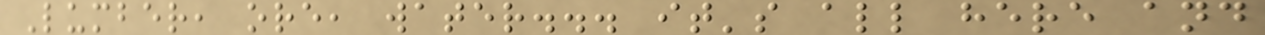Lumber, ore, water... it's all here and
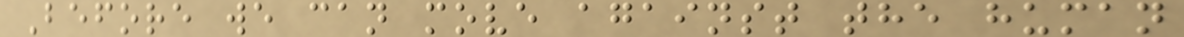Before we can move against the human
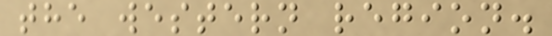the western region.
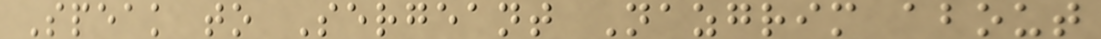Speak to Sergeant Nazgrim about
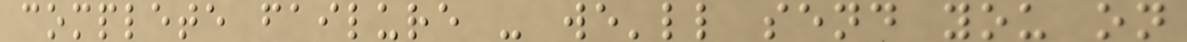complete failure - we'll send you on
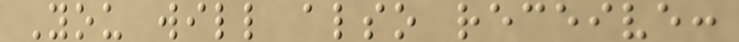You will also receive:
